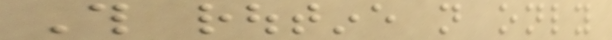This routine not only
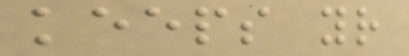keeps your
